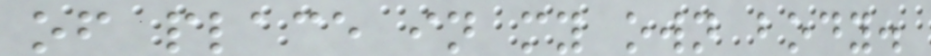of place in my own body.
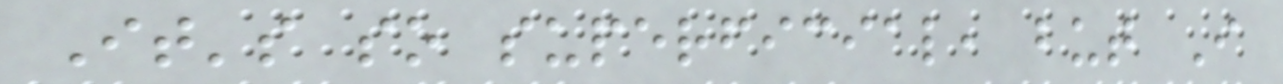It's so superficial, but I
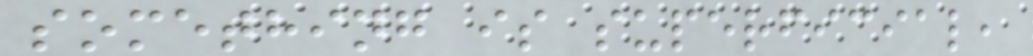something is superficial,
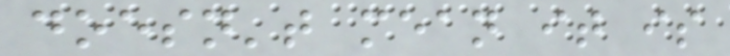doesn't mean it is
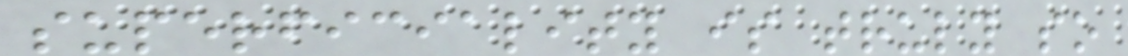superficiality is truly so
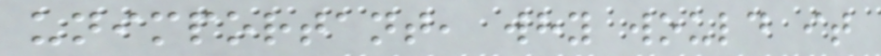unimportant, why would it
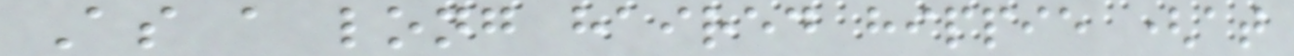As a long haired hippie (at
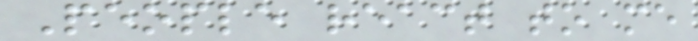People react to me
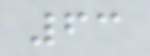63
